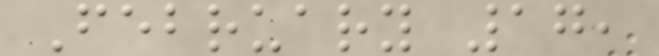February 17,
